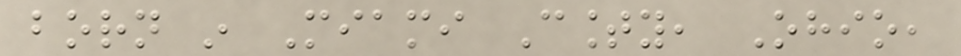born in Miami County, Ohio,
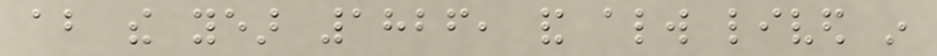about the year 1826, and always lived in
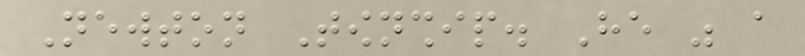Newton Township. He was a
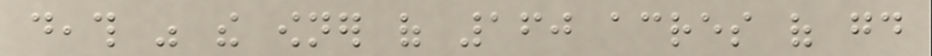death was the owner of 160 acres of good
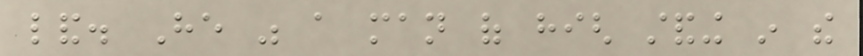land. He was a man of high standing in the
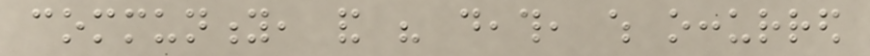community, and his death, which occurred
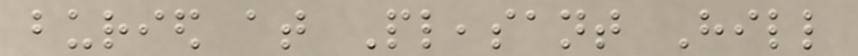buried at Pleasant Hill
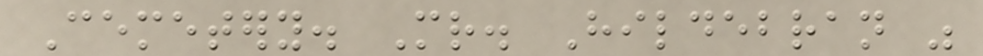Cemetery. Mr. Hildebran was
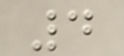4
